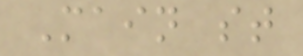Main st
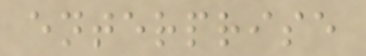enterprise
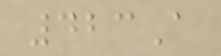423A
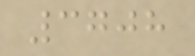3708
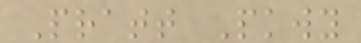Pratt Pkwy
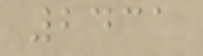2431
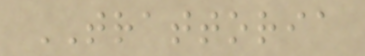TRATTORIA
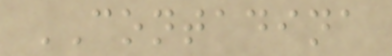CONTADINA
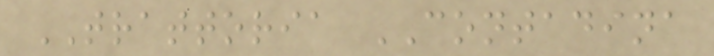TRATTORIA CONTADINA
